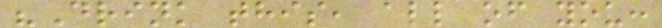"Drink this, all of you:
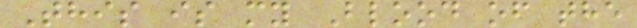This is my Blood of the
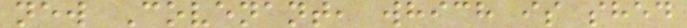new Covenant, which is shed
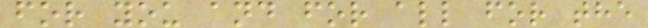for you and for all for the
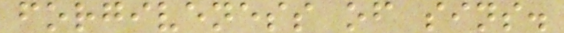forgiveness of sins.
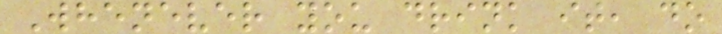Whenever you drink it, do
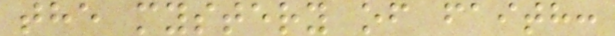the mystery of faith:
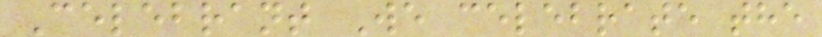Celebrant We celebrate the
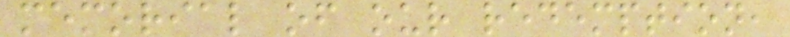memorial of our redemption,
